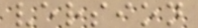version
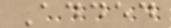Added
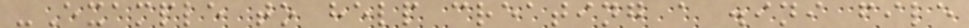-Example to help creating a .ini file
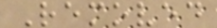Removed
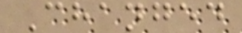Changed
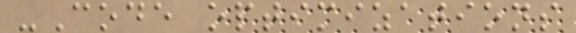-Code optimizations
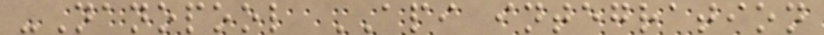-Nanopool API integration
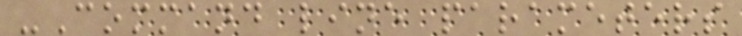-Command line parameters
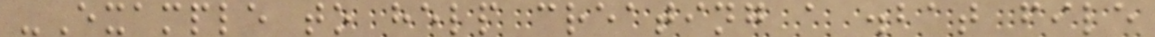-Example to help creating a .bat file
